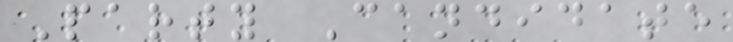Party Candidate
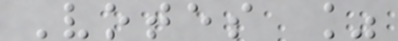Votes %
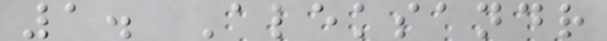1. Aleksandr
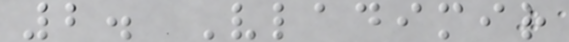2. Vladimir
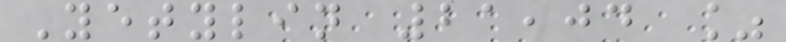Yetylin 21,04 %
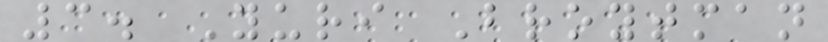3. Yuri Broytman
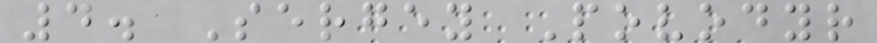4. Sergey Povodyr
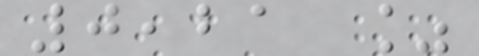0,21 %
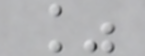%
